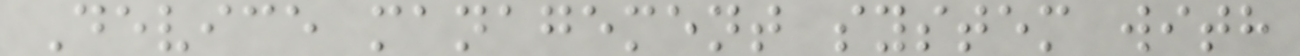Device management system with
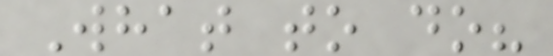What to do?
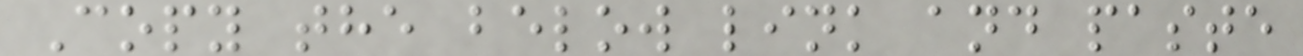Copy the below link and paste
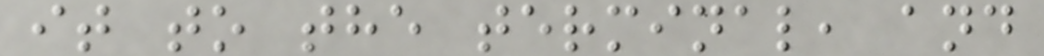it to the terminal, and
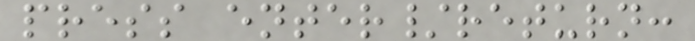press enter/return:
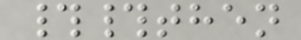##then
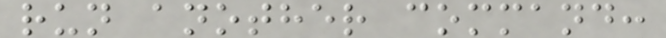run another command:
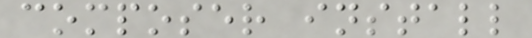composer install
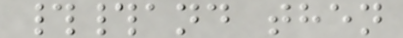##and then
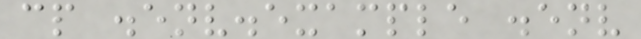cp .env.example .env
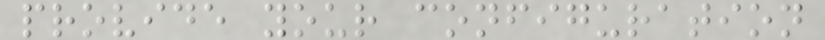provide your configuration
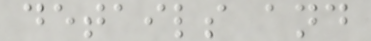details and
